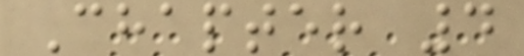Chapter 4
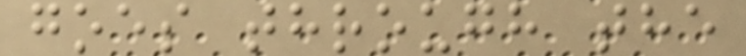goes through the
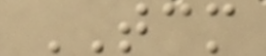TCM
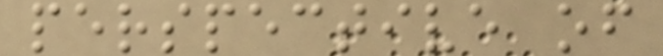perspective of
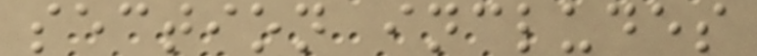section includes
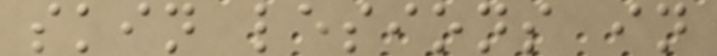skin lesions in
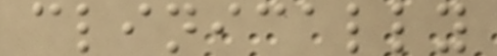clinically
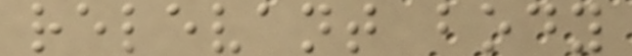relevant body
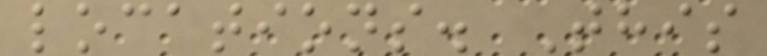locations. This
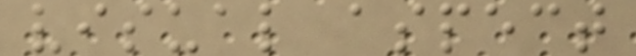visual aspect
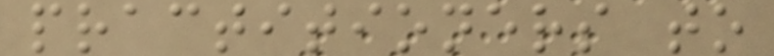practitioners to
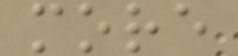more
